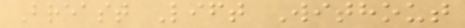Breast Lift Without
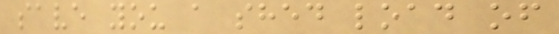save you a shed load of
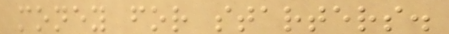money for starters.
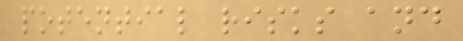potential risks and
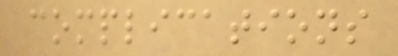complications
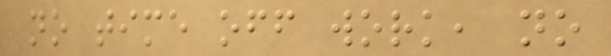no time off work, no
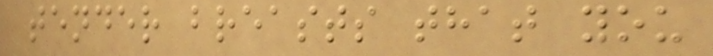tender breasts that you
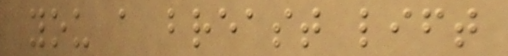you a breast lift
